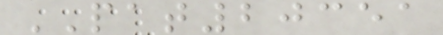PAT20351
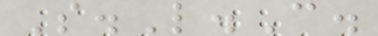S.L.C.
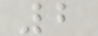2
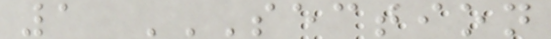1 SECTION
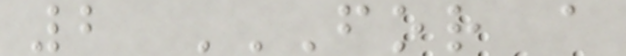2 FOR A
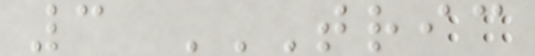3 TRIC
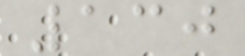130
